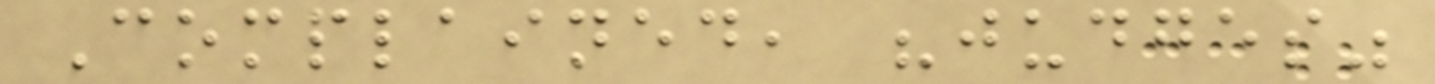Complained, "judges"
